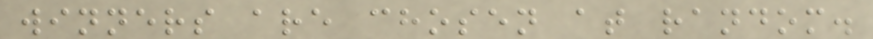winners are chosen at random.
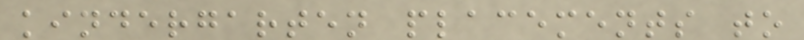kindergarten placements to
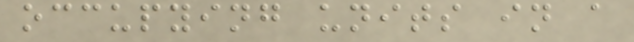occupying units in a
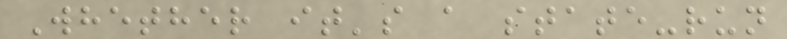Whether it's a state-run
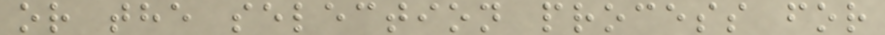or the selection process for
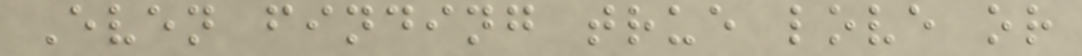Even finding true love or
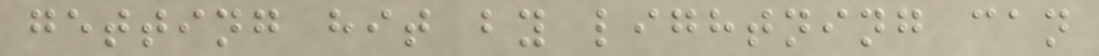getting hit by lightning can
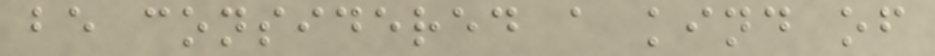be considered a kind of
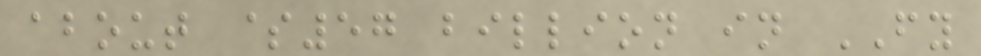about $57 billion in FY
